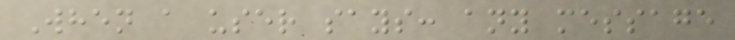When a user says: any message
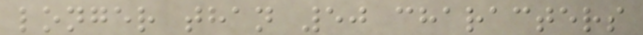longer than 50 characters
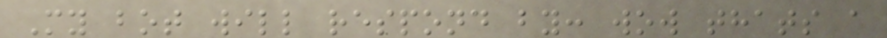My bot will respond by: wow thats a
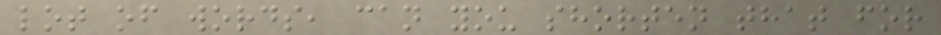lot of words, can you shorten that for
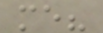me?
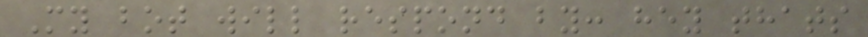My bot will respond by: hey thats
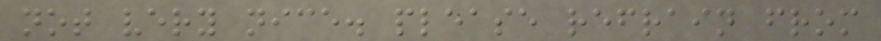not very nice. please refrain from
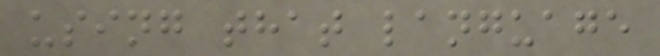using that language
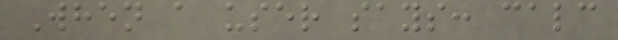When a user says: calc
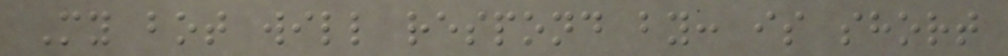My bot will respond by: is short
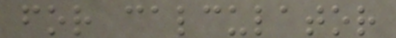for calculator
